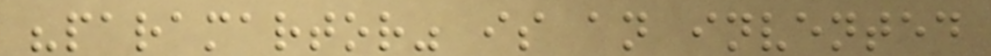"paramartor" is an invented
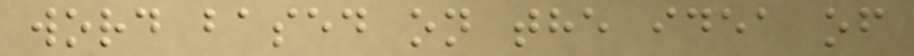word based on the idea of
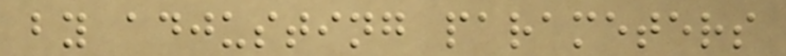by adjusting parameters
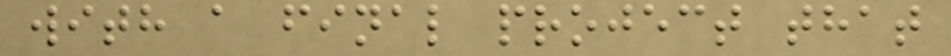with a final project that
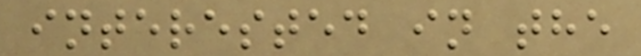interested in the
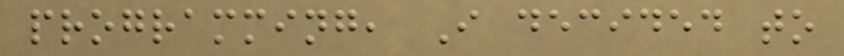programming, I decided to
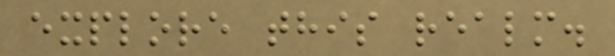explore this realm.
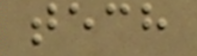tech
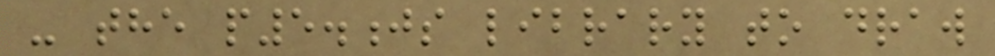- the p5.js library to draw
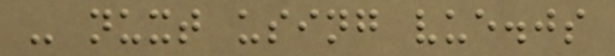- nuxt using vue.js
